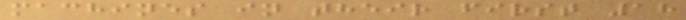machines in their first 18
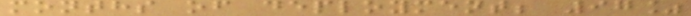months of deployment; 97%
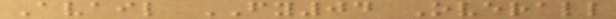Avail FY04 Overall
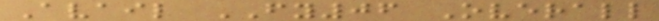Avail FY06 Overall
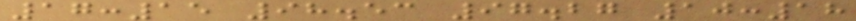17:15 98.53 97.27 10:18
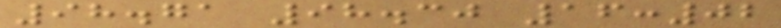98.71 98.30 16:02
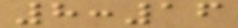8:16
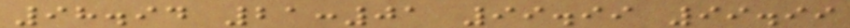98.94 21:01 99.99 99.99
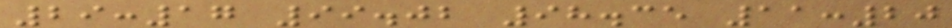29:17 99.02 98.35 11:20
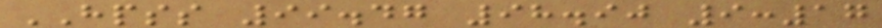HPSS 99.47 98.90 9:17
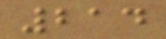214
